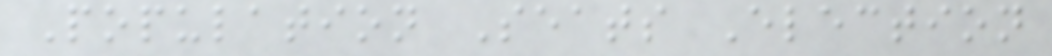Population Seats Election
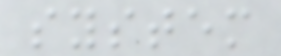system
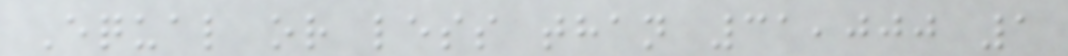Equal or less than 31,000 1
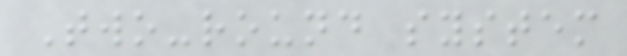Two-round system
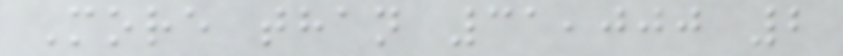More than 31,000 2
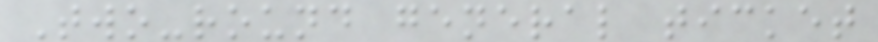Two-round general ticket
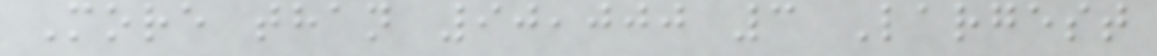More than 90,000 3 Largest
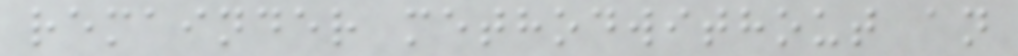remainder methodwithout an
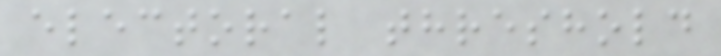electoral threshold
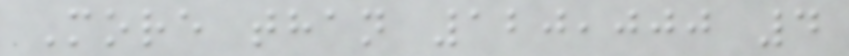More than 120,000 4
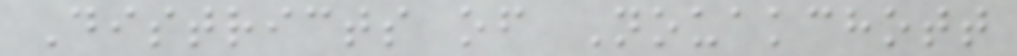Districts of Nouakchott
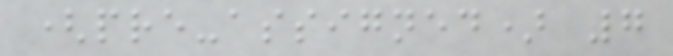(pre-assigned) 7
